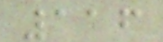116
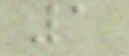1
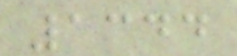1344
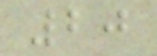20
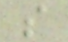s
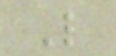L
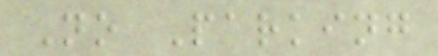No Parking
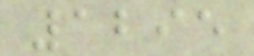1295
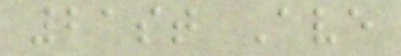21st Ave
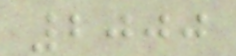2000
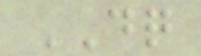DQ
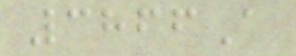3866A
